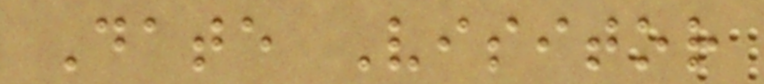Date Visitor
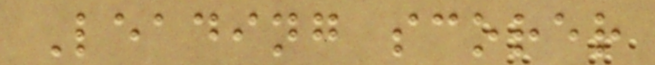Leading scorer
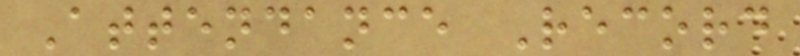Attendance Record
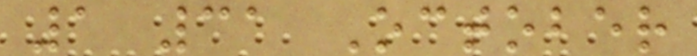1 31 October
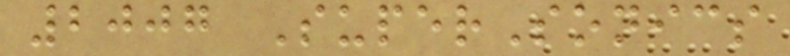2007 SuperSonics
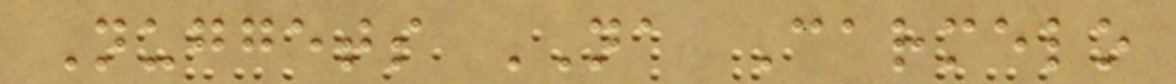Nuggets NA Carmelo
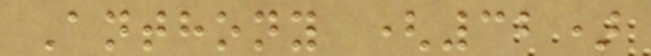Anthony (32)
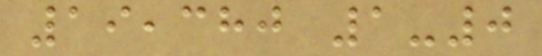19,380 1-0
